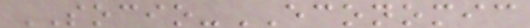SOCIO-ECONOMIC
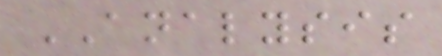ANALYSIS
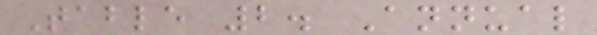Table 2. Annual
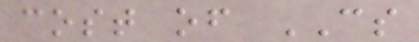cost of CS
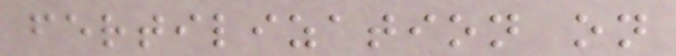fertilization on
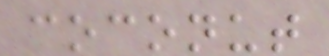coconut
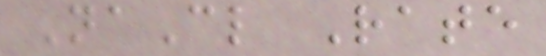NaCl Rate
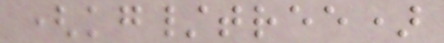(kg/tree)
